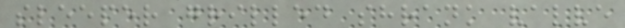sleeper grilled shrank valve
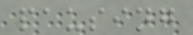pausing
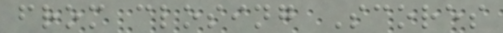from closing Scores
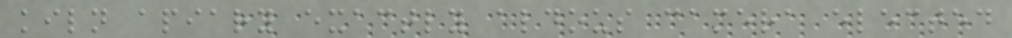kiln apiary exactly aldous camera elected
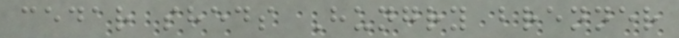cedar sheds Hungry brenner
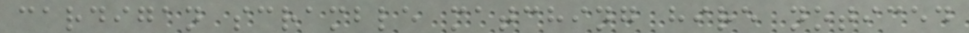cardigan scramble matching hire noticed
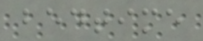bedtime
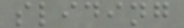sliding
